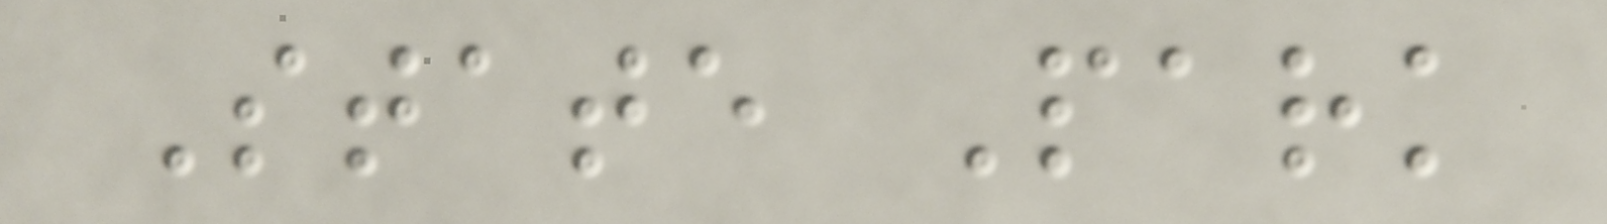State Park
